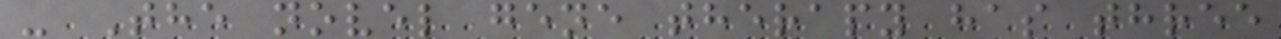- The novel gene therapy has three
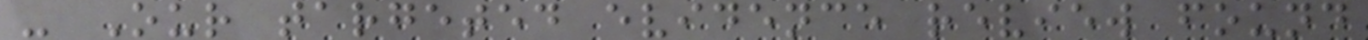- Our targeted evidence review found
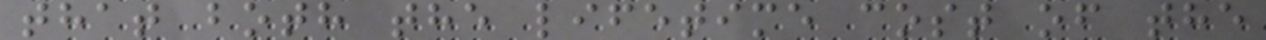that both the lifetime cost of the
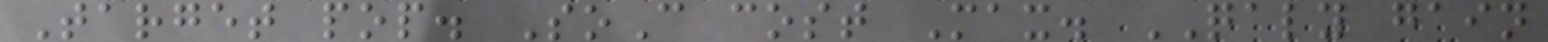Target pop. SoC cost Max. QALY gain
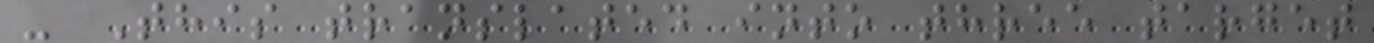- This translated into three target
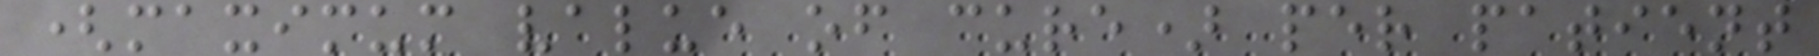(maximum value of cure) per patient
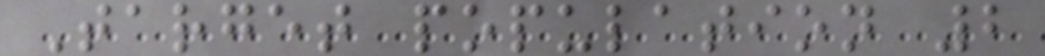Target population 2
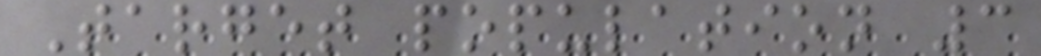Target population 3
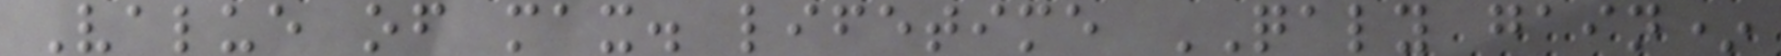Value of max. lifetime QALY gain*
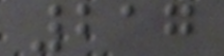217
